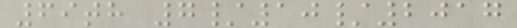69th 7/10/2017
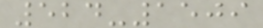524-1509
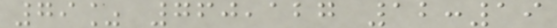79% 760,127 12:19
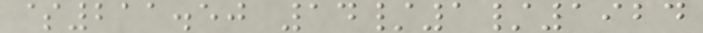$211.50 14/1/1924
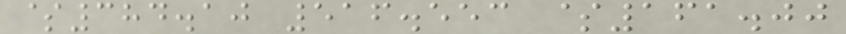$384.10 516.553 $161.00
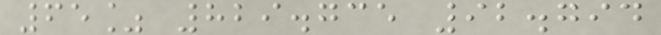65% 829.735 92.794
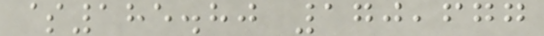$185.80 170,677
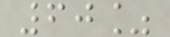60%
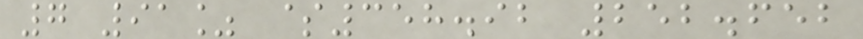7 91% $358.92 252.652
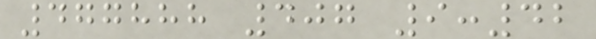477888 407 9:42
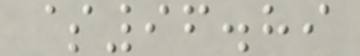$96.89
